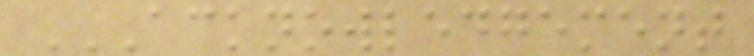ACKNOWLEDGEMENT
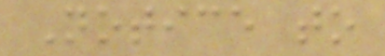Notice to
